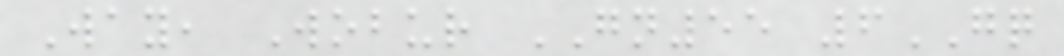Way, Wobur GN55 6GQ
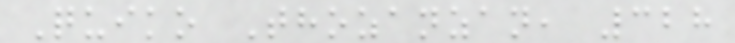Quiko Thozanzan, 328
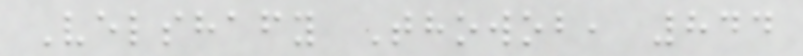Velshafy Thowob, 844
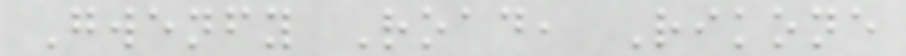Gwenfy Road, Rikone
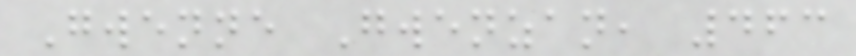Gwenne Gwenzan, 463
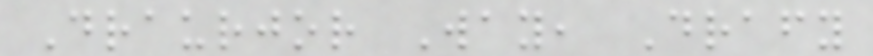Draurjor Way, Drafy
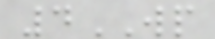4WP
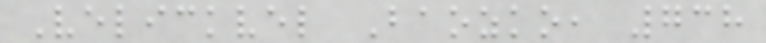Velickvel Baozko, 738
